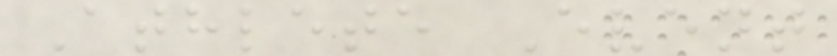Athlete Event
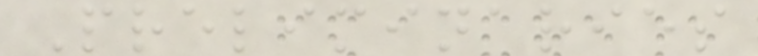Preliminaries
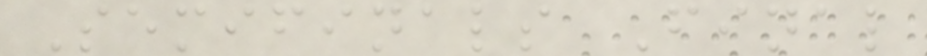Semifinals Final
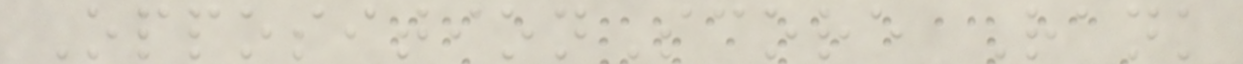OppositionScore Rank
